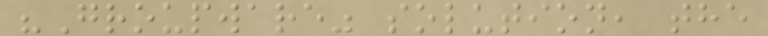"Groupware" solution, the
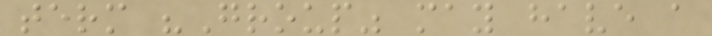term "Group" may have a
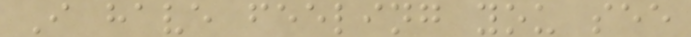I have feeling you see
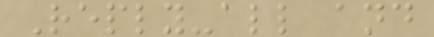Reply-all and
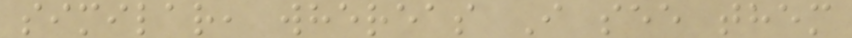similar, whereas I see them
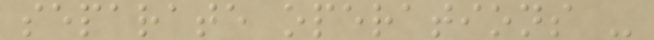separate operations -
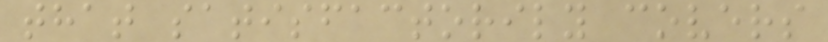that satisfactorily covers
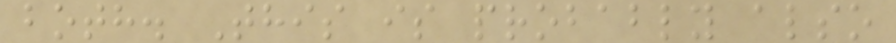both. This is probably also
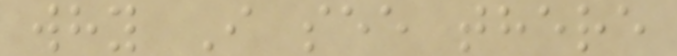why I see there
